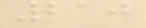210
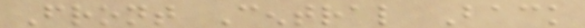Front Central Back
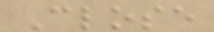Close
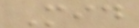Mid
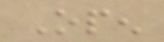Open
